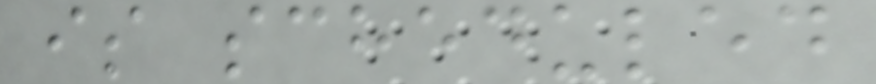is scheduled
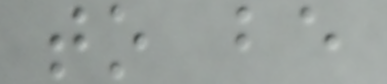to be
